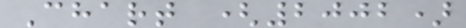Chart (2002)
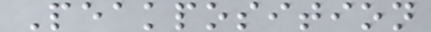Peakposition
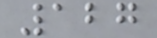127
